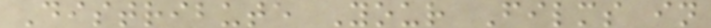Distribute Your Films in
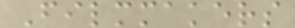Filmmakers
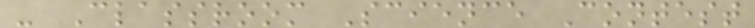- Classroom Science Contest
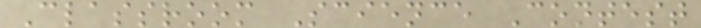Classroom Science Contest
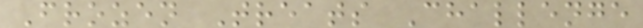Frozen Treats Challenge
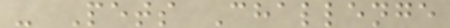- Pets Challenge
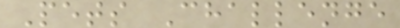Pets Challenge
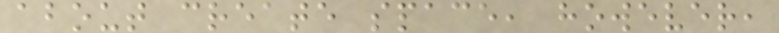about create space, however,
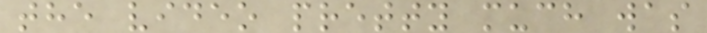the video pretty much was
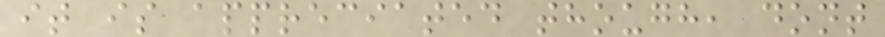it is appreciated though, dont
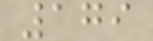179
